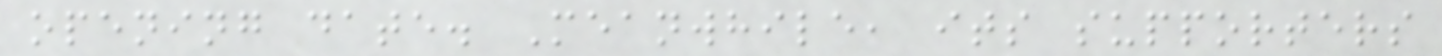opening date. Meanwhile, its supporters
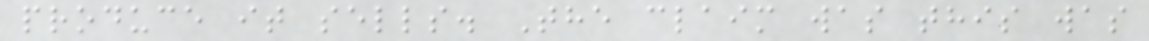produce it sells. The claim was this was
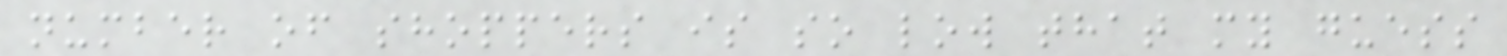number of shoppers is so low that my guess
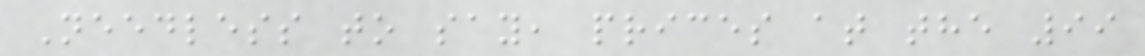Needless to say, prices at the 99
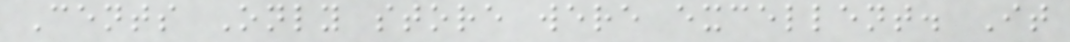Cents Only store were excellent. It
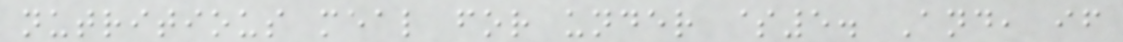nutritious meal for under $5. And, if
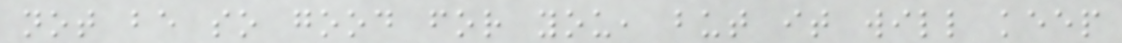not be so good for you, but it will keep
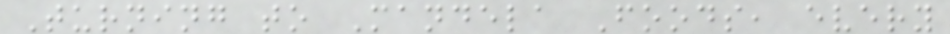Turning to Mandela Foods, every
